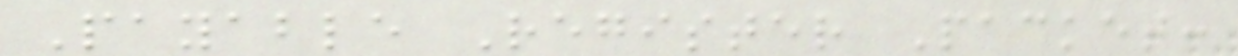Payable Register Packet:
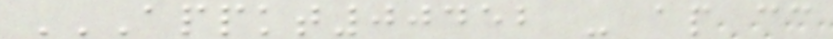APPKT00452 - AP CC
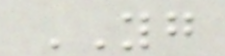YG
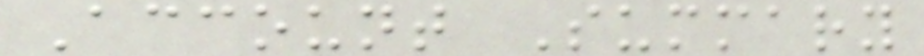Account Summary
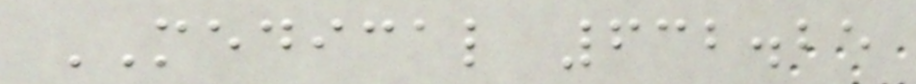MEDICAL 632.25
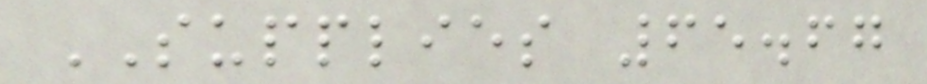SUPPLIES 65.67
